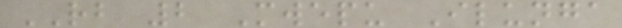RB 2 Mwepu Ilunga
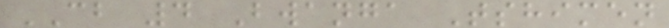CB 4 Bwanga Tshimen
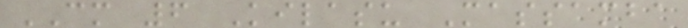CM 6 Kilasu Massamba
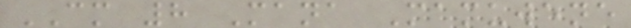CM 8 Mana Mamuwene
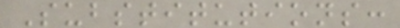Substitutions:
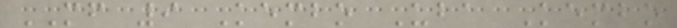MF 9 Kembo Uba Kembo
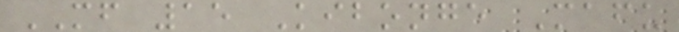MF 15 Kibonge Mafu
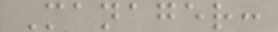Manager:
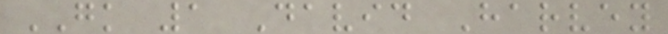GK 1 David Harvey
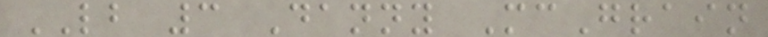LB 3 Danny McGrain
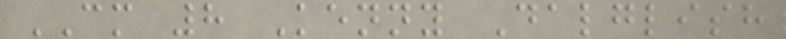CM 8 Kenny Dalglish
